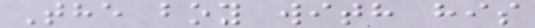The boy with his
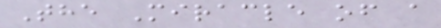The Miracle of a
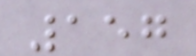157
